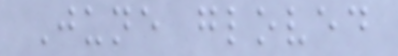June gloved
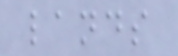lands
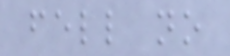fell no
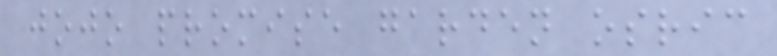jojo promise garden osric
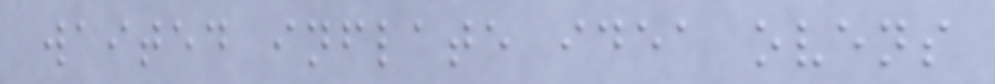waited inflate idea ovens
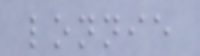lonnie
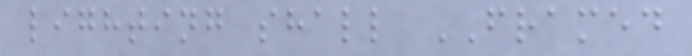lighting shall FRAMED
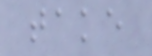take
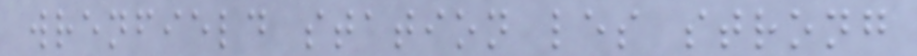wrenfield station les strong
